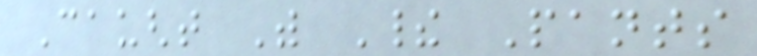Caught With Their Pants
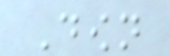Down
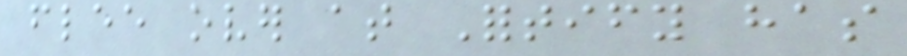flee over at Fortify has
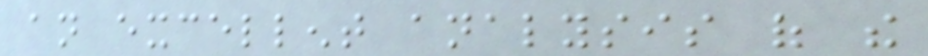an excellent analysis of the
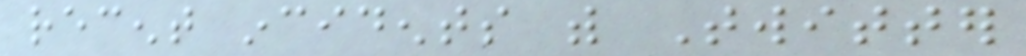recent incidents with Twitter
